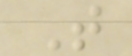That
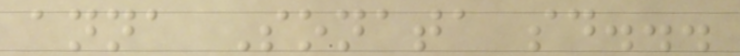anna Sonata said...
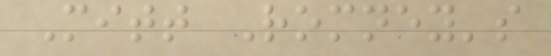Mitt Romney's
